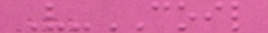V-COIL
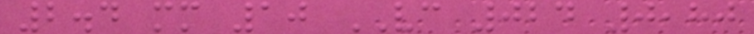2.4 mm 10 VC 024 0,80
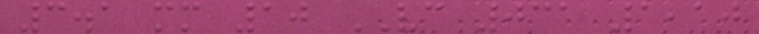3.1 mm 10 VC 031 1,10
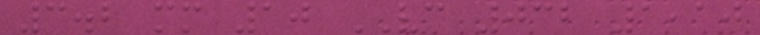3.2 mm 10 VC 032 1,10
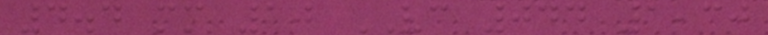4.4 mm 10 VC 044 1,30
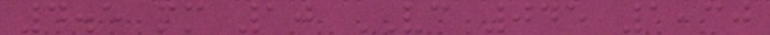4.5 mm 10 VC 045 1,30
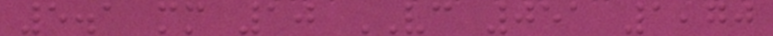5.1 mm 10 VC 051 1,70
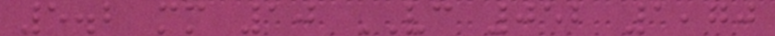5.2 mm 10 VC 052 1,70
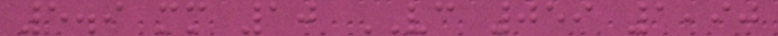5.9 mm 10 VC 059 1,90
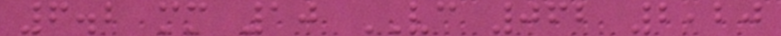6.2 mm 10 VC 062 2,20
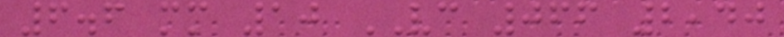6.6 mm 10 VC 066 2,40
